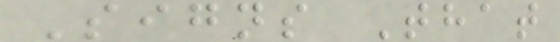Signs That
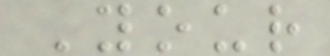Your
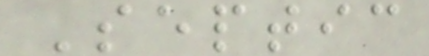Septic
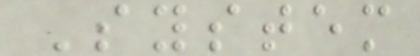System
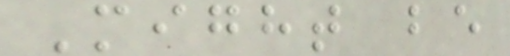Might be
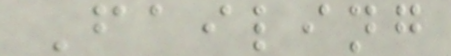Failing
